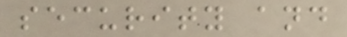security and
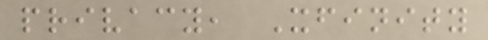privacy, Xfinity
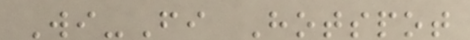Wi-Fi Hotspot
